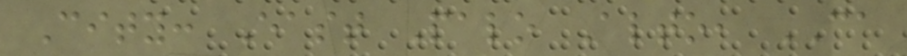City: East Palo Alto, CA
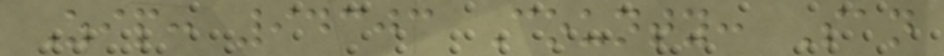Zip: 94303 County: San
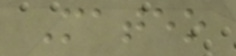Mateo
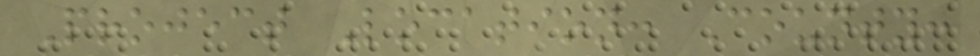Project Location: County:
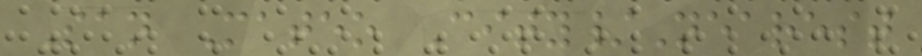San Mateo City/Nearest
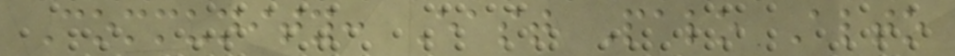Community: East Palo Alto
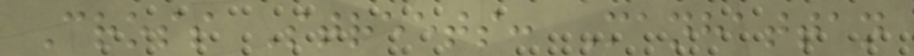Cross Streets: Manhattan
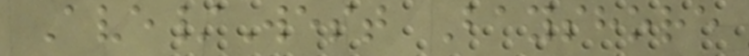Ave/West Bayshore
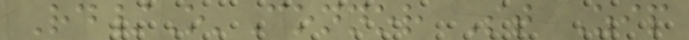Rd/O'Connor St Zip
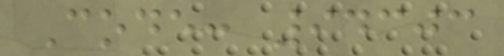Code: 94303
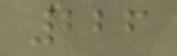226
